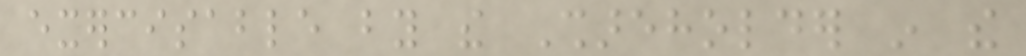exercisable by the Shareholder in the
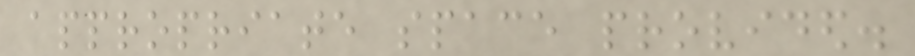appropriate space provided.
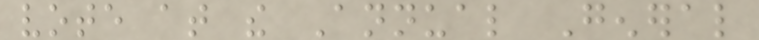vote at the Annual General
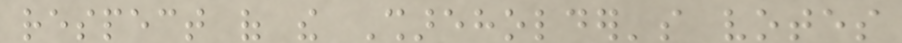respect of the Shareholder's votes
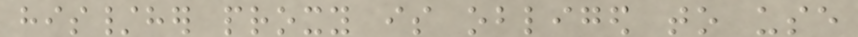his/her proxy is obliged to use
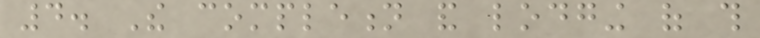4. The completion and lodging of this
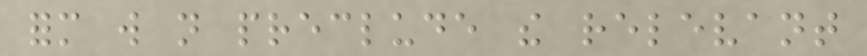form will not preclude the relevant
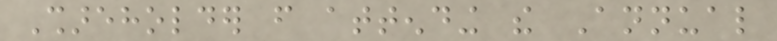Shareholder from attending the Annual
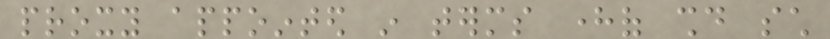proxy appointed in terms hereof should such
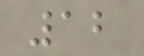12
